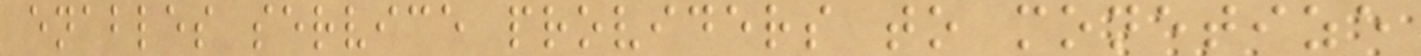enables service providers to monetize
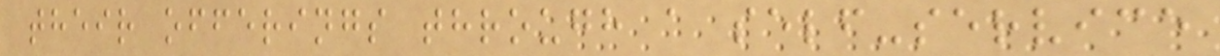their offerings through a self-service
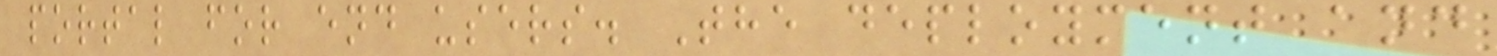portal for end users. The deployment and
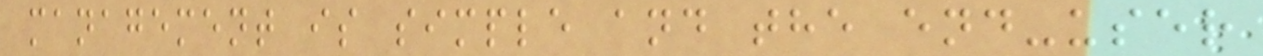management is simple and the end-user
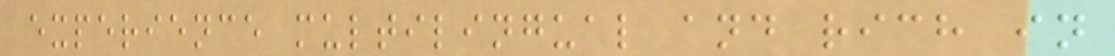experience multilingual and rich in
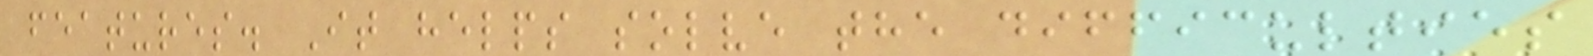features. It helps solve the difficulties
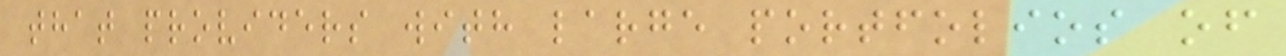that providers with large portfolios of
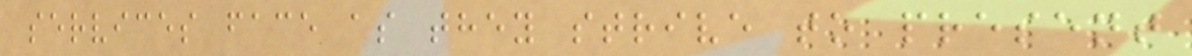services face as they strive to present
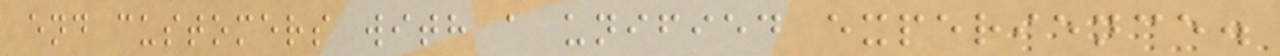end customers with a unified experience.
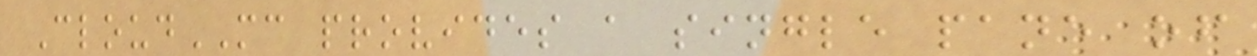CloudMC provides a single pane of
